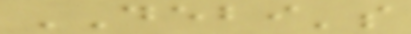DEBI's
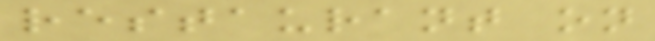restaurant on
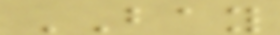BAY
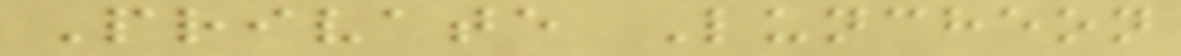Private Luncheon
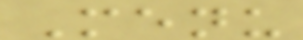Menu
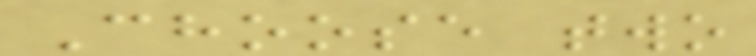Choose two
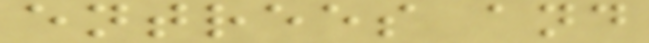entrees and
